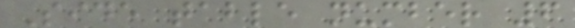Side table number 6
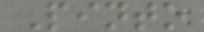Pinto
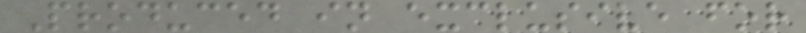Produced in exclusive for
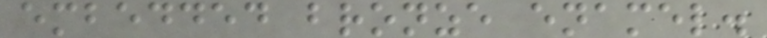embedded bronze enamel.
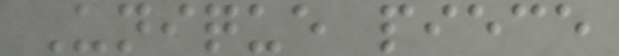Unique piece
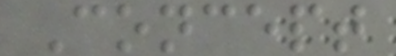Concept
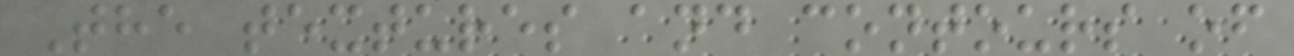The textures and contours of
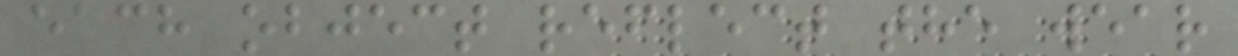each object reflect the wear
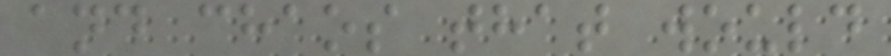and chaos that would
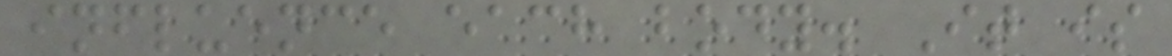influence each body. It is
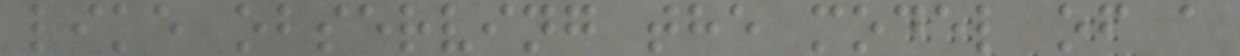like observing the model of a
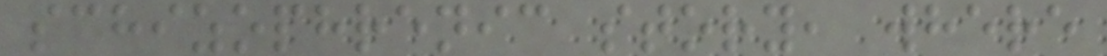schizophrenic story, where
